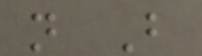n B
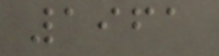1961
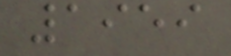1959
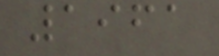1961
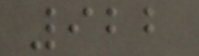922
